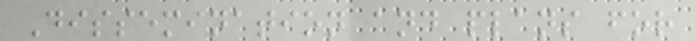Dissemination and plans for
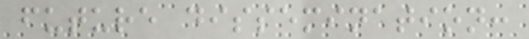future dissemination:
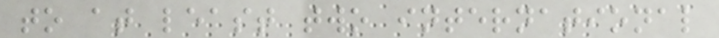to at least two international
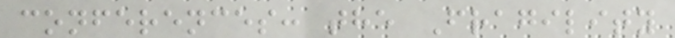conferences: the Fragility
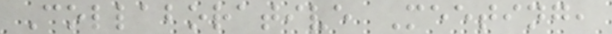Collaborative Meeting,
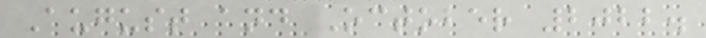August and October 2022.
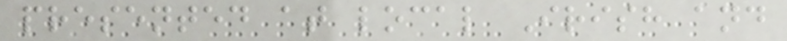presented at local Irish and
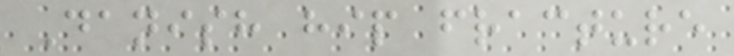Danish hip fracture
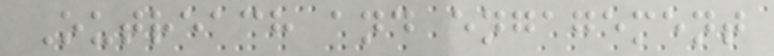Outreach and engagement
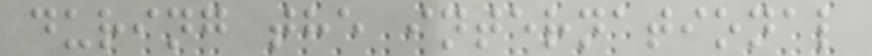during the international
